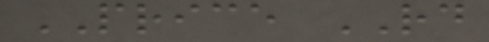PRICE RD
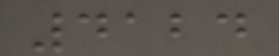4124
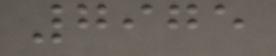7975
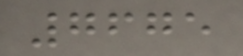7675
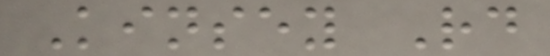Kinsey Rd
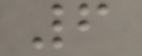6
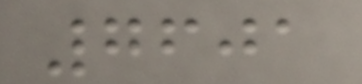7601
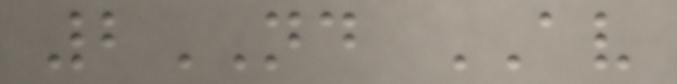2ND AV
